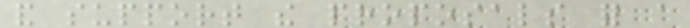and support the proposals for a
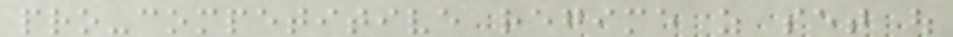pro-competitive regime as set out
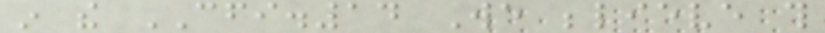in the CFI.14 We believe this
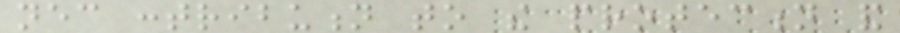necessary contribution to the protection and
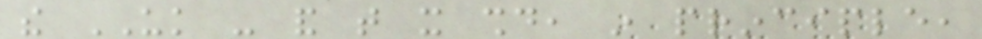the UK - and that it should, in principle,
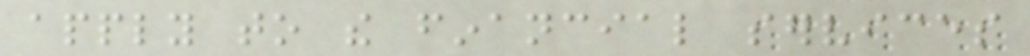apply to the financial services
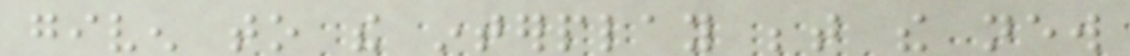given to the interplay between the new
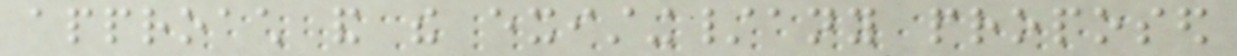approach and the existing/any proposed
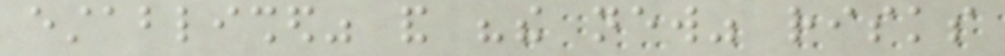established" and "the new" risks
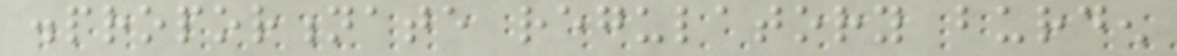disproportionate regulatory burden
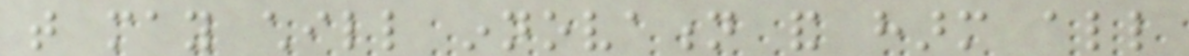that may chill innovation and harm all
